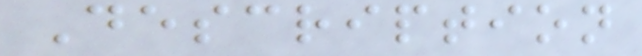Description
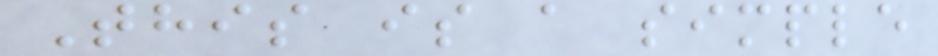This is a simple
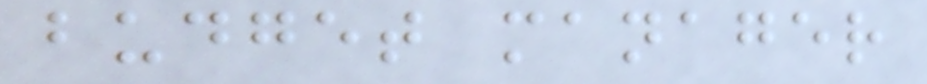budget manager
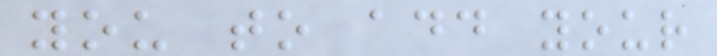you to add your
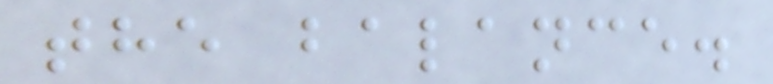the balance.
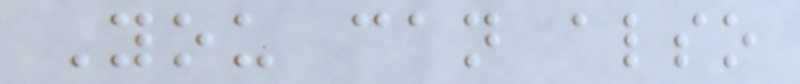You can also
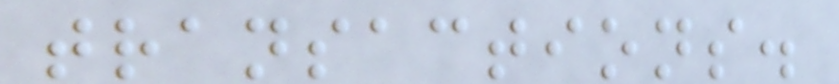transactions.
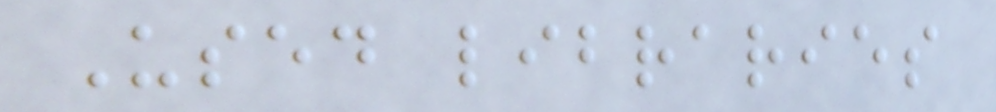Used libraries
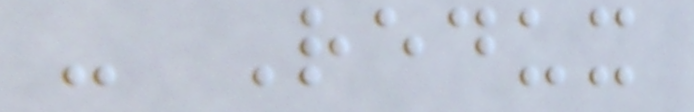- Redux
